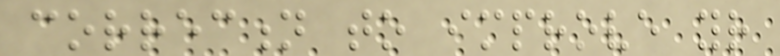correction to improve your
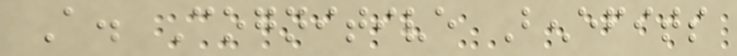A. Cognitive Benefits
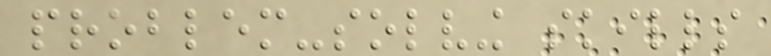problem-solving skills
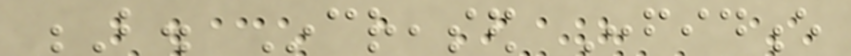B. Increased Confidence
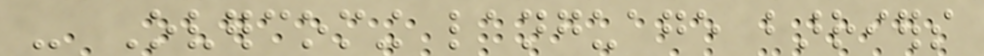- Overcoming language barriers
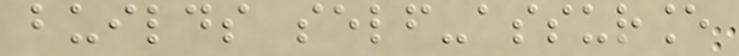builds self-assurance
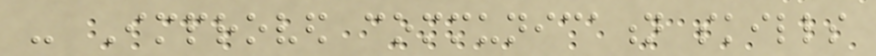- Improved communication skills
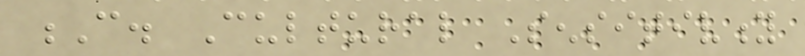C. Cultural Sensitivity
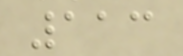113
